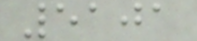5101
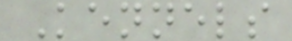Kennels
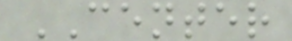CENTER
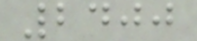2400
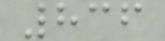836
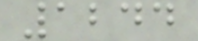1244
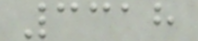3318
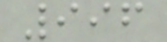996
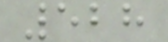528
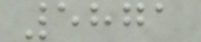5871
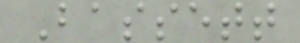Bassett
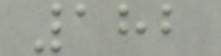182
